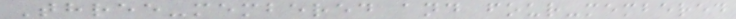Three-membered and four-membered
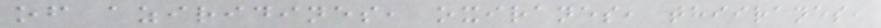of aziridines, oxiranes, thiiranes,
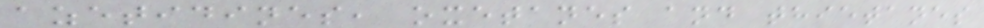azetidines, oxetanes and thietanes
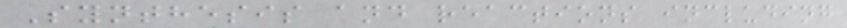Synthesis and reactions including
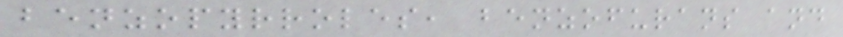benzopyrroles, benzofurans and
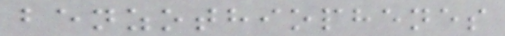benzothiophenes
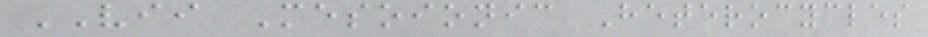VII Mesoionic Heterocycles
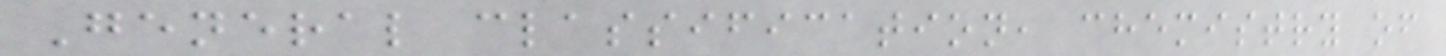General classification, chemistry of
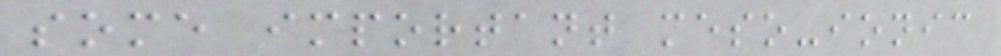some important meso-ionic
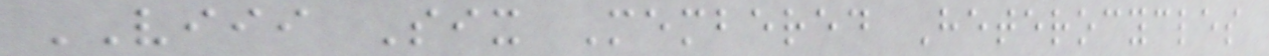VIII Six Membered Heterocycles
